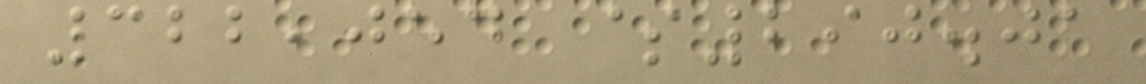322,054 $290.01
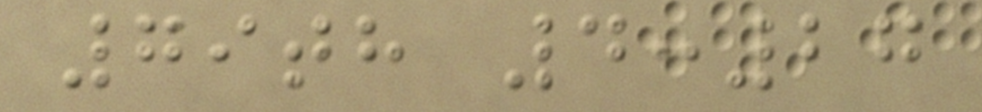79th 4:27
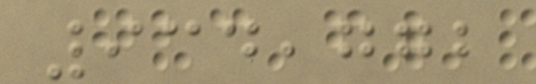934,772
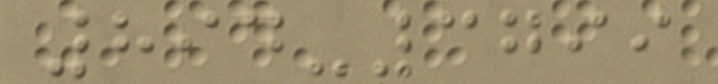894-3799
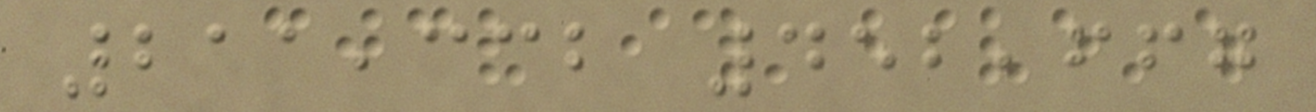211,332 452,667
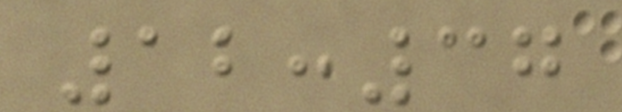12:37
